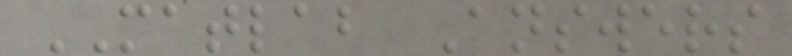MATLAB Answers
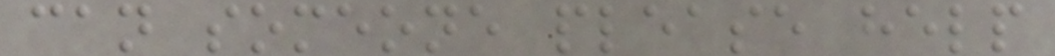can someone please help
